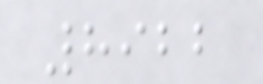8922
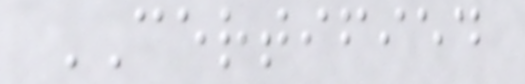CERTIFIED
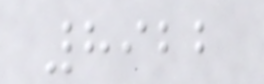8922
